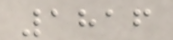1816
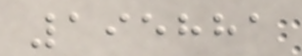195881
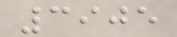3905
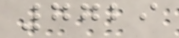7729
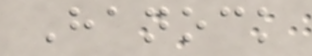Hanock
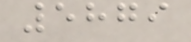5879
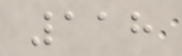118
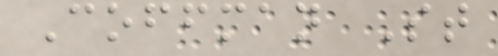Coffman St
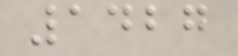1427
